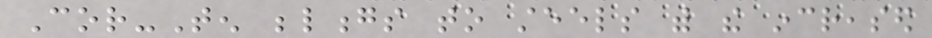Cor-Ten belongs to steels with the increased
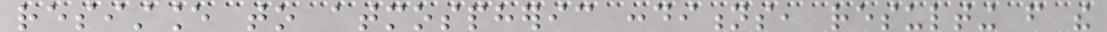resistance to atmospheric conditions, resulting from the
